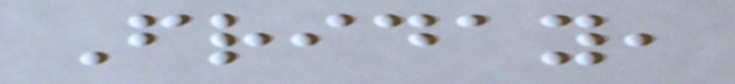Friday,
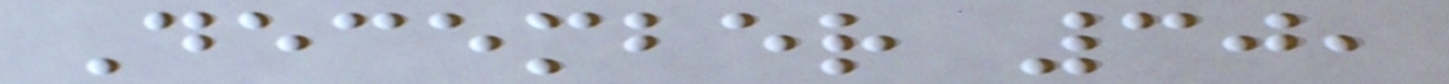December 30,
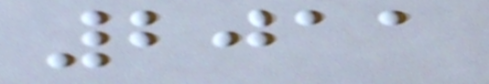2011
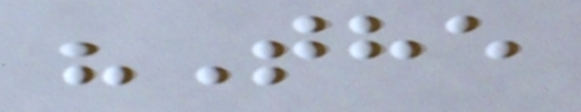"The
